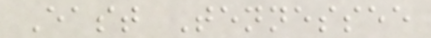East Tennessee
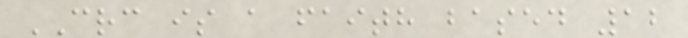CRC is a faith based 12
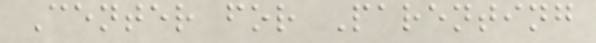Center for Parenting
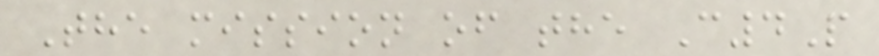The mission of the C4P
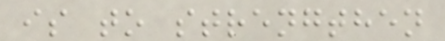is to strengthen
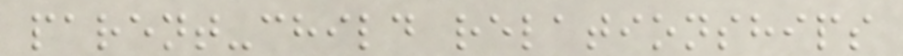parent-child relationships
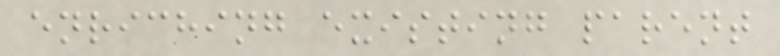enriching existing parent
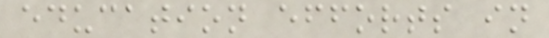education efforts in
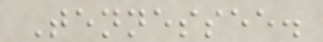Tennessee.
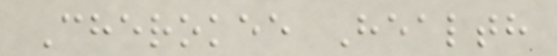Cherokee Health
